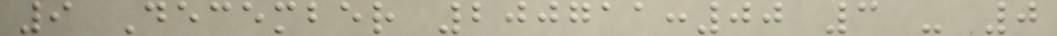9 December 200711:00 3 - 0
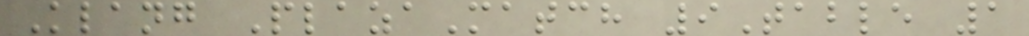Klang PlazaMatch 9Table 1
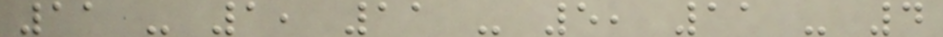11 - 1, 11 - 5, 11 - 4
